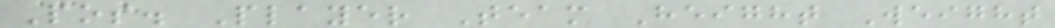Pos. Player Team Height Weight
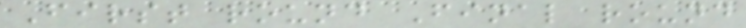First round Final round
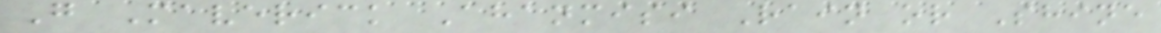G Maverick Ahanmisi Rain or Shine
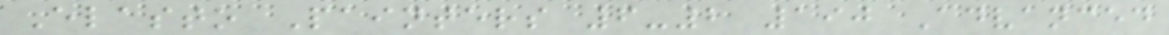Elasto Painters 6-2 190 Advanced
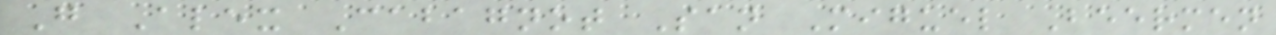G Alex Cabagnot San Miguel Beermen
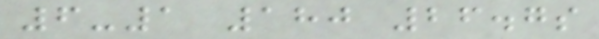6-1 180 26.7s
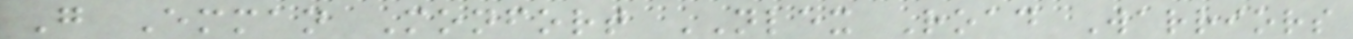G Emman Monfort NLEX Road Warriors
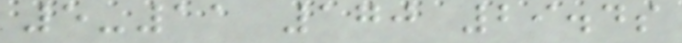5-11 170 29.4s
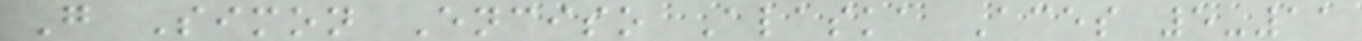G Simon Enciso Alaska Aces 5-11
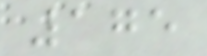175
